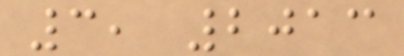3, 2013
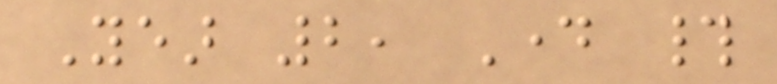Year 2, Day #
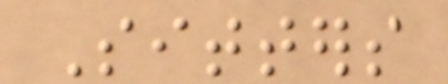Sitters
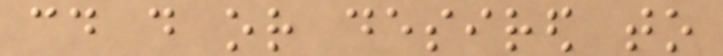could do or desired to
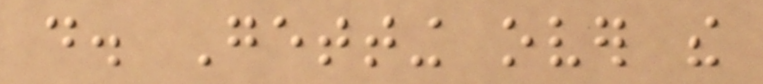do. Getting over the
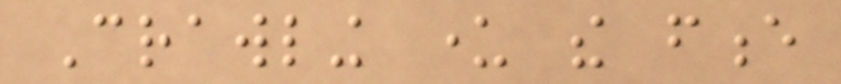Crawling under the fence
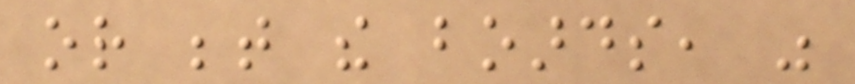or between the boards, was
